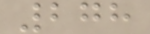278
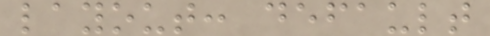layout: default
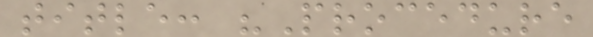title: "Procedure
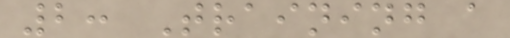2: Training a
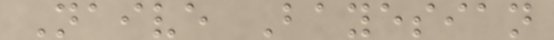Naive Bayesian
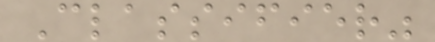Classifier"
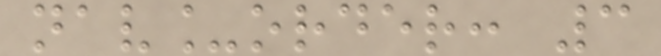nav_order: 3
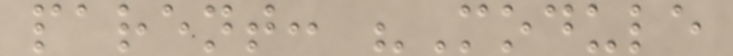parent: "Module
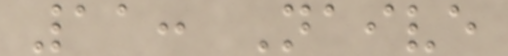11: Naive
